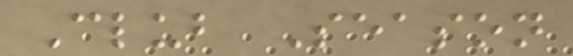Club Season
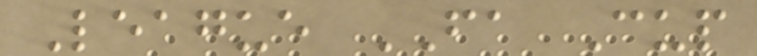League FA Cup
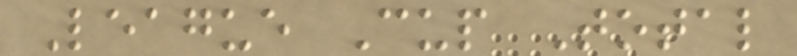League Cup Total
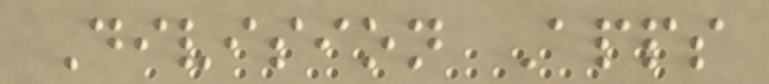Division Apps
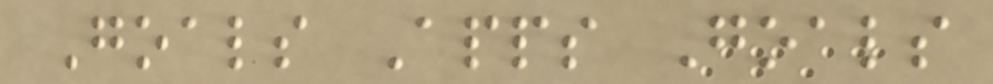Goals Apps Goals
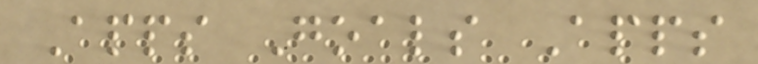Apps Goals Apps
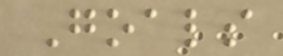Goals
